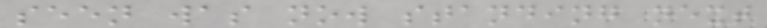seen was now standing next
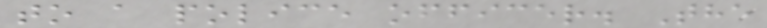to a police officer. The
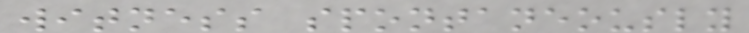witness spontaneously
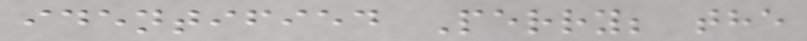identified Perry; the
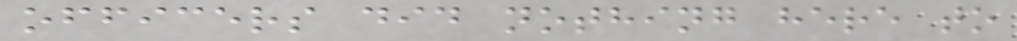officers did nothing here to
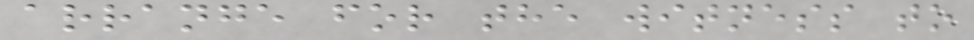arrange for the witness to
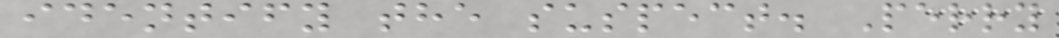identify the suspect. Perry
